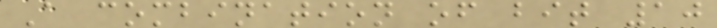A combination of bit 10
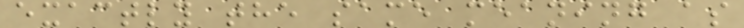exactly the same meaning as
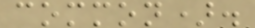common).
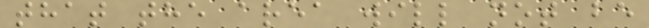that the area will not be
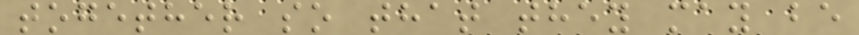together so that they may be
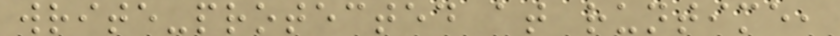write-protected at runtime,
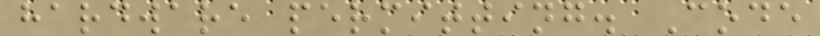hardware permitting. Code
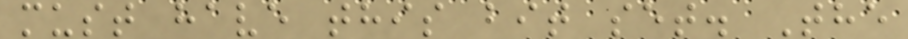must have this bit set. The
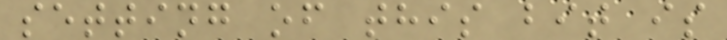setting of this bit is
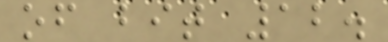of bit 12.
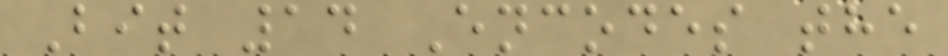Bit 14 Encodes the
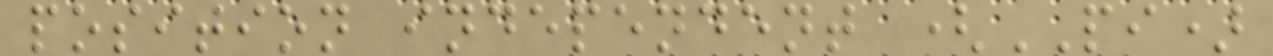position independent (PI)
